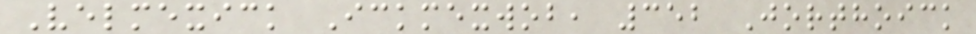Velmexick Ickmexwob, 352 Jorthoick
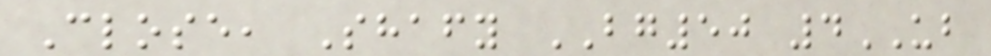Close, Shafy BG50 4UB
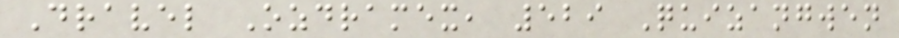Dravel Ozdramex, 529 Quizangwen
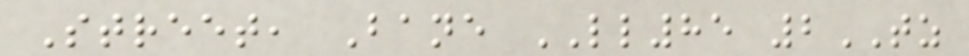Street, Bane LL85 2TZ
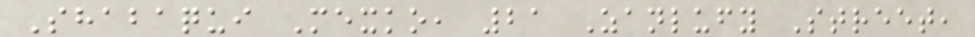Shabaqui Mexko, 21 Zanlufy Street,
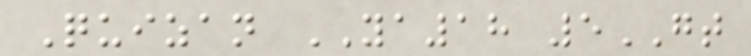Quizan YA18 5GT
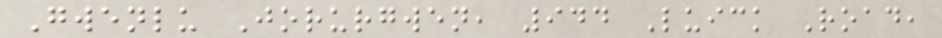Gwenlu Jorurgwen, 944 Luick Road,
